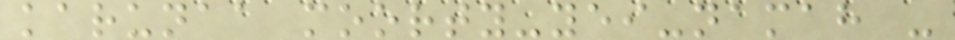karunaa moorty-yei-namah -
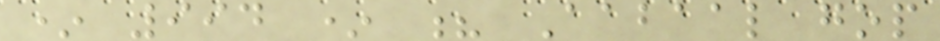* 994 * ? Aabaal gop
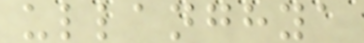ullanghya
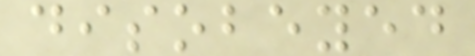disobeyed
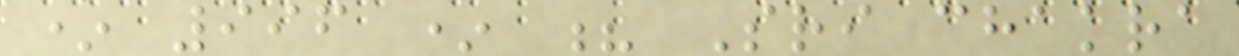* 996 * ? Sri chakra
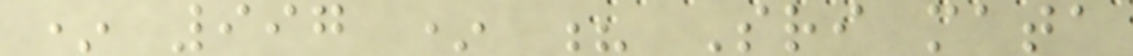* 997 * ? Sri mata
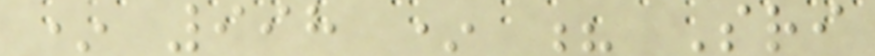* 998 * ? Sri
